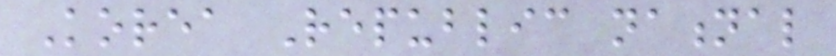Korea Republic national
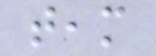team
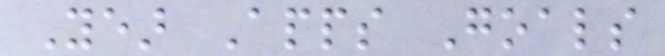Year Apps Goals
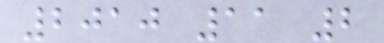2010 11 2
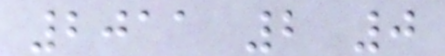2011 2 0
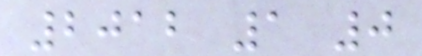2012 1 0
